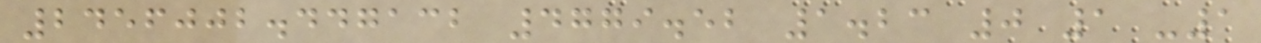2456002.447132 4779.52 1.23 0 1 -1
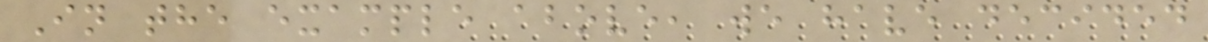In the example above, we have decided
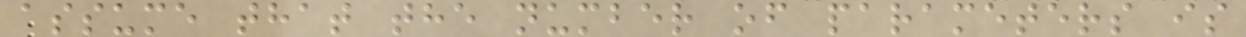assume that the number of parameters is
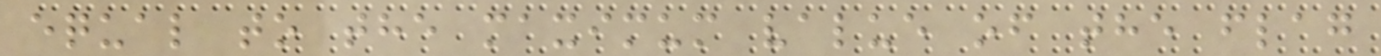equal to the maximum value of the flag
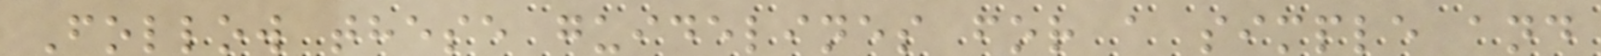Follow these guidelines for a simple and
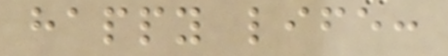happy life:
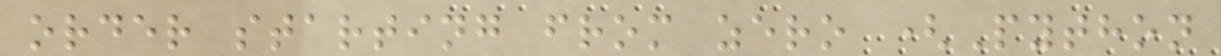order starting from zero (Python
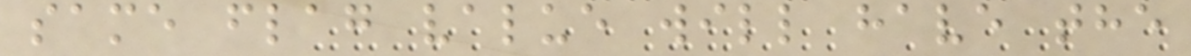same flag value will have the
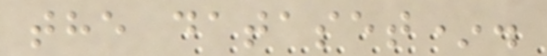the dataset*.
